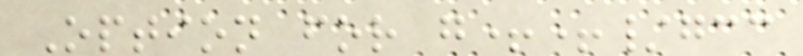Option for g++/gcc
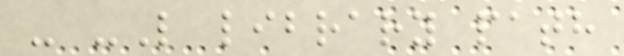- -L library path
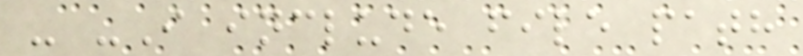- -I include file path
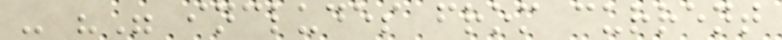- "" includes from current
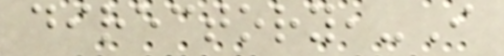directory,-I
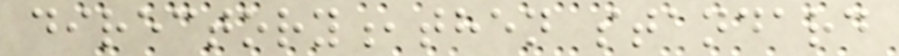directory,then standard
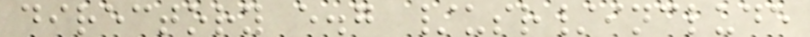directory e.g /usr/include
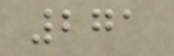271
